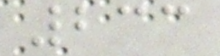233
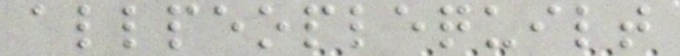allpeoplequilt
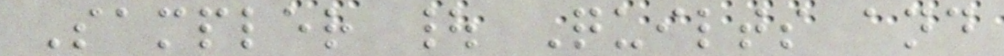Sampler | Quilts and
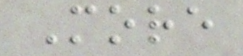More
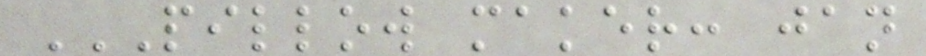PILLOW MAKER: JAN
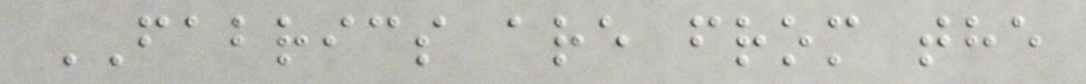FABRICS are from the
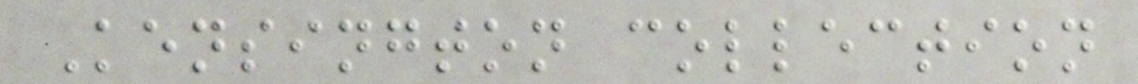Kensington collection
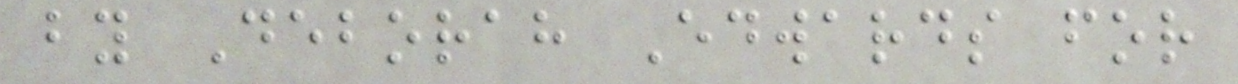by Deborah Edwards for
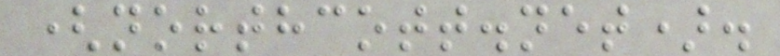(northcott.net).
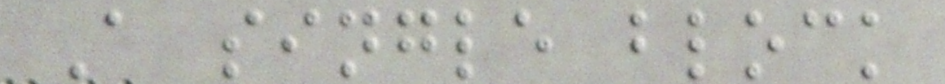A single block
